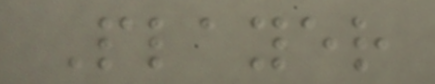Player
